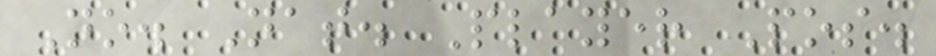No. Nat. Player Pos.
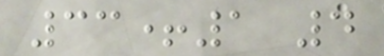33+1 4
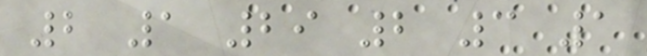2 1 29 2 3 1
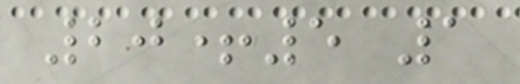20+5 1
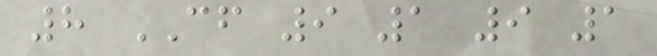8 CF 9 1 9 1
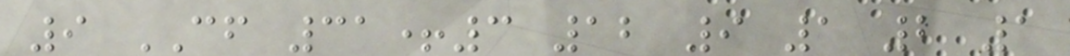9 CF 31+3 12 9 1 2 1
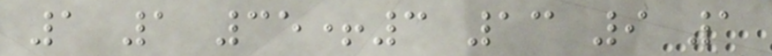1 1 35+3 13 9 1
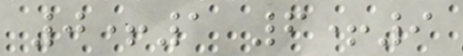0+1 6+9
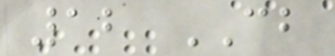12 CB
